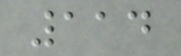114
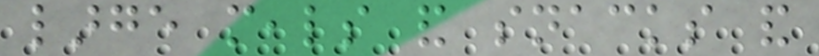large meals and snacks and
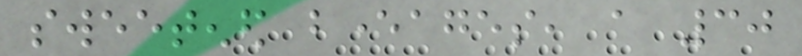sweetened beverages, a 30
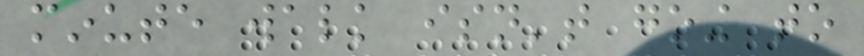minute walk isn't going to
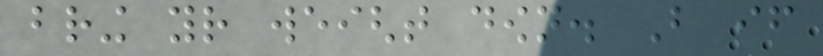bring your weight down. But if
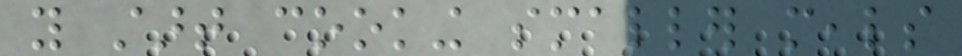you start cooking smaller meals
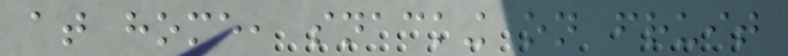at home, snacking on fruit
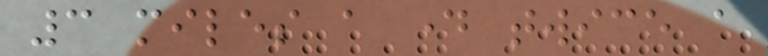3 miles a day twice a
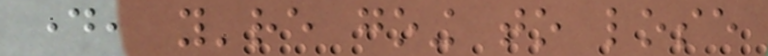day, you're going to lose
